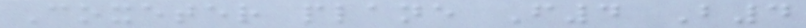Coxeter plane F4 B4
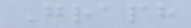Graph
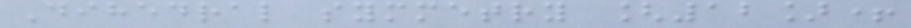Dihedral symmetry [12]+
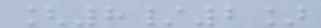[8/2]
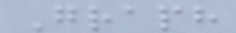Graph
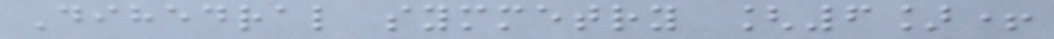Dihedral symmetry [6]+
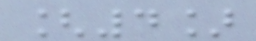[4]
